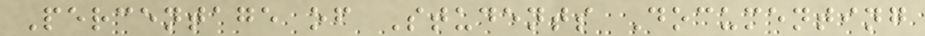Percentage of Students Documenting
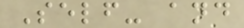Self- and
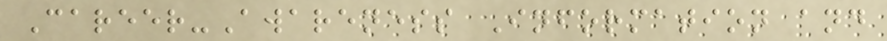Career-Awareness Information and
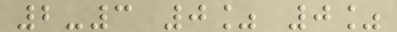2-3 0% 0%
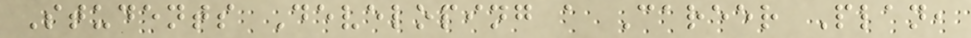Students Developing a Career Plan,
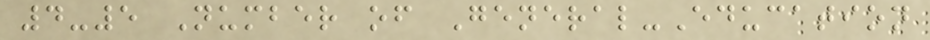4-5 Number of General-Education
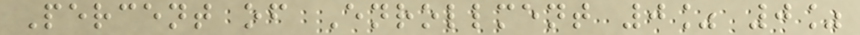Percent of Enrollment 0% 0%
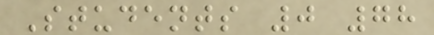Students 0 78
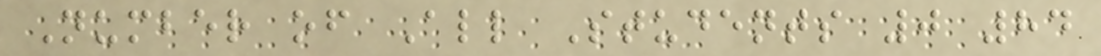Number of All Students 0 84
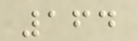164
